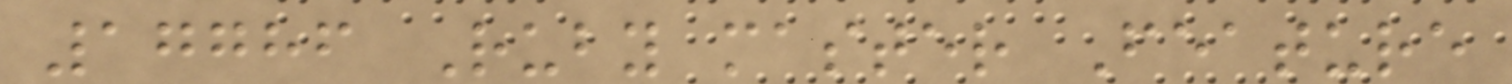17786 Ruby master Feature
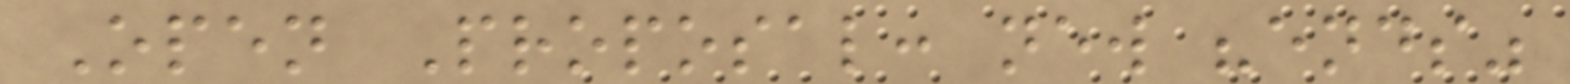Open Proposal: new "ends"
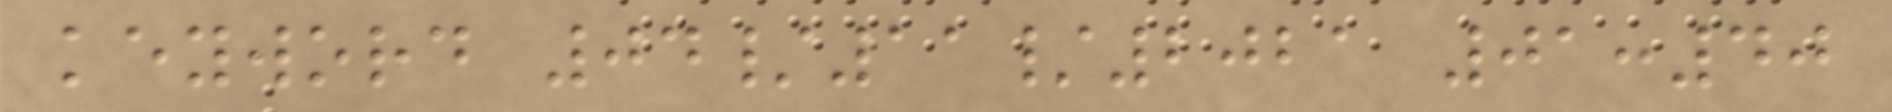keyword 04/11/2021 01:40
